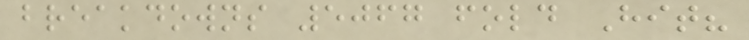breakdowns 5067 fold Hit?
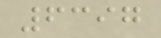6397
